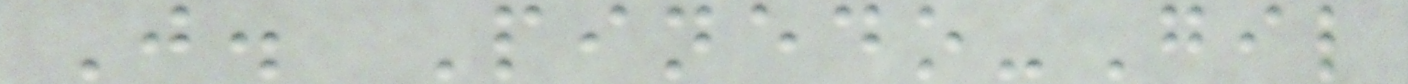J. Pinedo-Gil
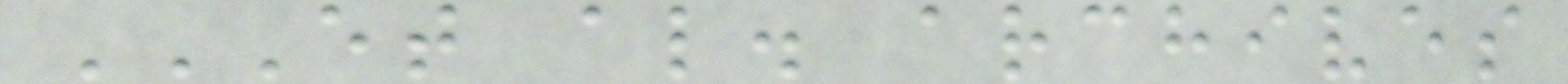ET AL. ARCHIVES
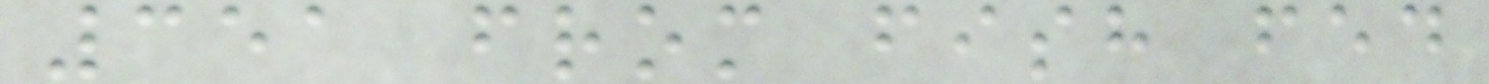351 from fish fed
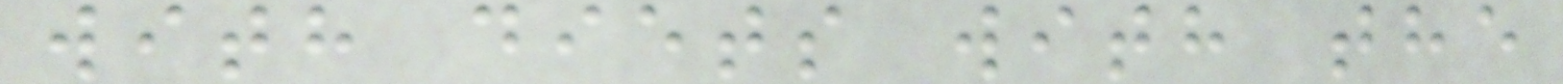with diets with the
